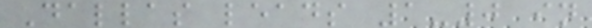Dallas leads 1-0 in
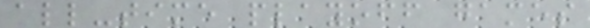all-time playoff games
